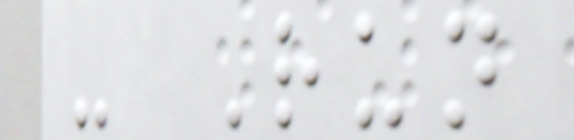- Run
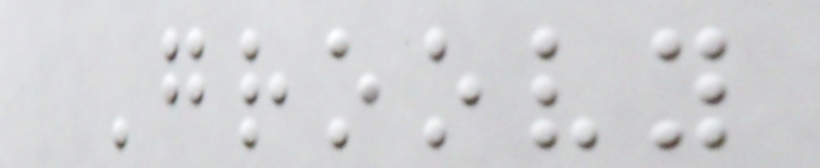Groovy
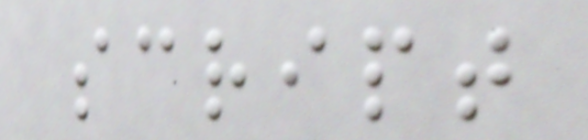script
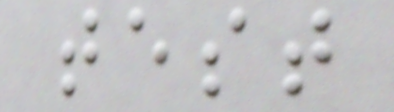test
